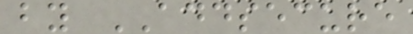by ADDSECURE
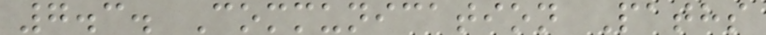7.3. Communication Paths
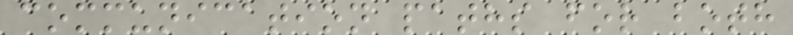communication paths for both
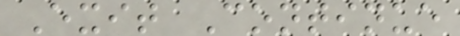Exit Continue
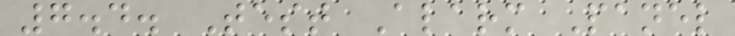7.4. Test Alarm Panel
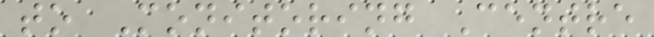to Monitoring Centre
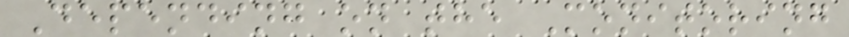Depending on the Monitoring
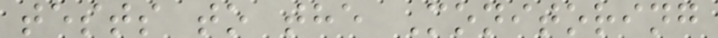tests to the Monitoring
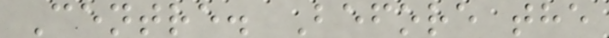Centre. Before the
